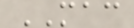MAC
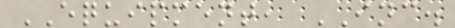EQUIPMENT, INC.
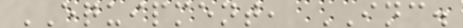EQUIPMENT, INC.
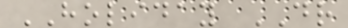HOLIDAY DR
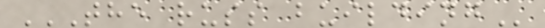THE RUSS BUILDING
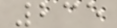235
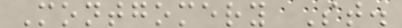Montgomery St.
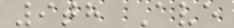9th Ave
